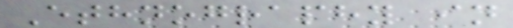Ethnography in
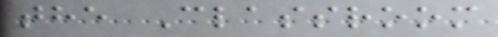the Classroom
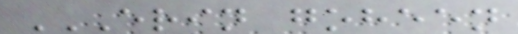ERIN GOHEEN
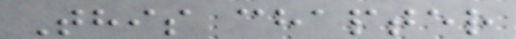This chapter
